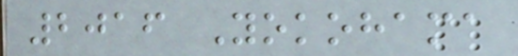2016 Yokohama
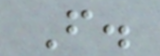F.
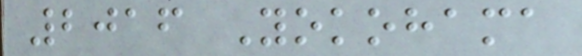2016 Yokohama
